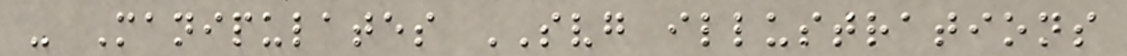- Manipulates SVG illustrations
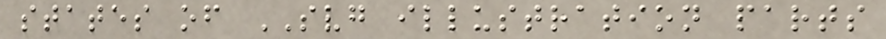states of SVG illustration parts
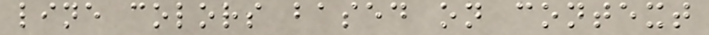line colors based on context
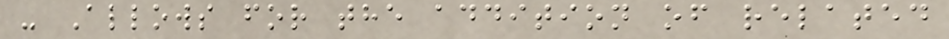- Allows for the addition of related
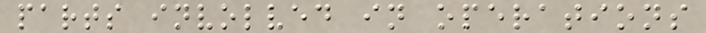parts involved in operations
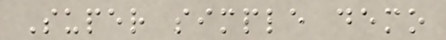Super simple demo
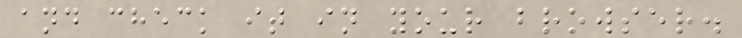and check it in your browser.
